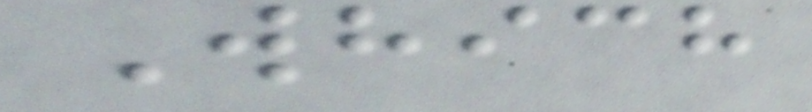Which
